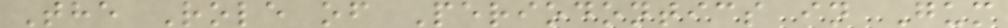The Role of Periodontics in Gum
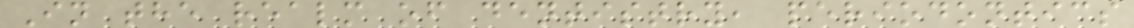In the realm of dentistry, periodontics
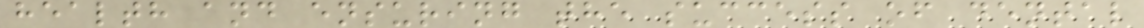health and ensuring the success of dental
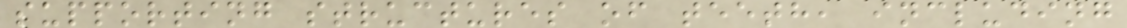supporting structures of teeth, including
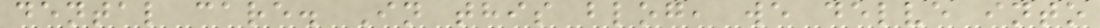dental care. In this blog, we delve into
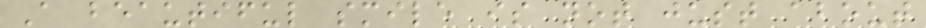A beautiful smile is not just about
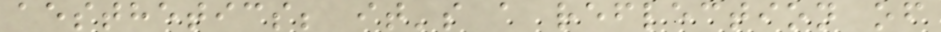aesthetics; it's a reflection of
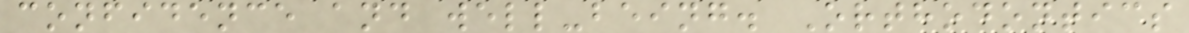confidence and well-being. Orthodontics
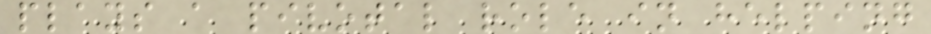plays a pivotal role in helping
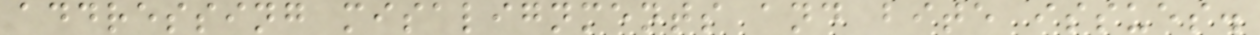addressing misalignments and bite issues.
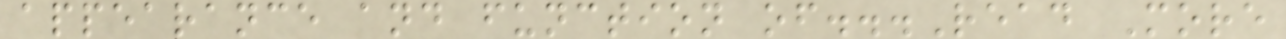appearance and function of...Read More
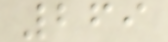269
